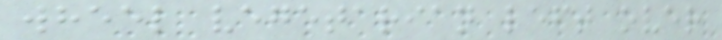wheel vegetarian left over
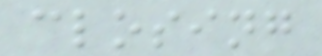closing
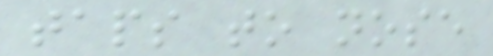taps to nose
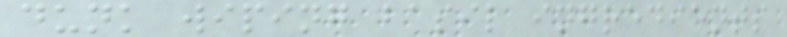dunk wiping basil ingredients
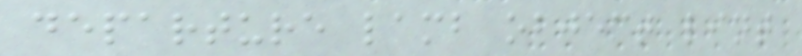departure lamb object lint
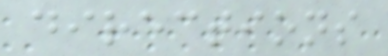directions
